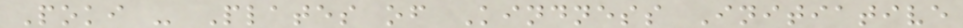Poki - Plates of Kindness Initiative
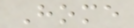Home
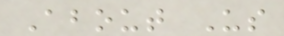About Us
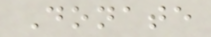Donate
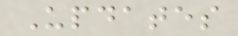Updates
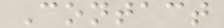Contact
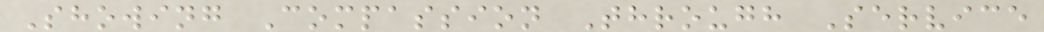Showing Compassion Through Service
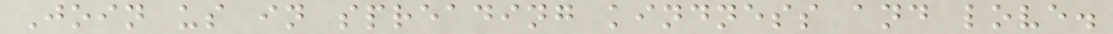Join us in spreading kindness and love.
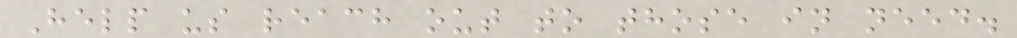Help us reach out to those in need.
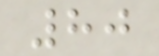80
